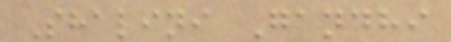Shalini Gandhi
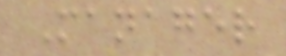Manager
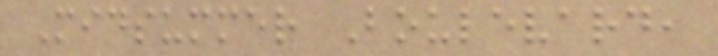Midsummer Boulevard,
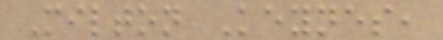Milton Keynes,
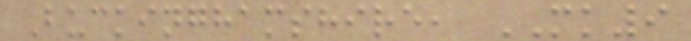Buckinghamshire, MK9
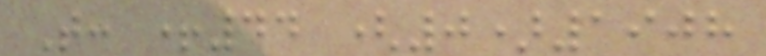T: +44 (0)1908
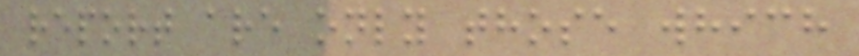report are only those which
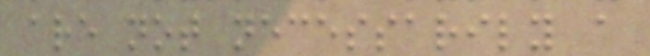are not necessarily a
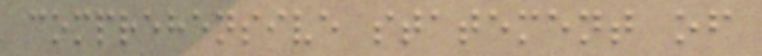comprehensive statement of
